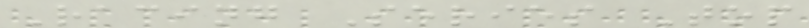Racing Series Top
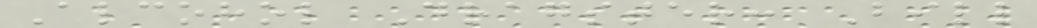Alcohol Dragster: Bill
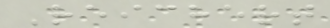Reichert
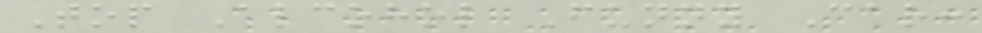Top Alcohol Funny Car:
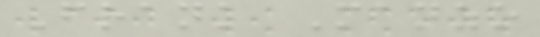Frank Manzo
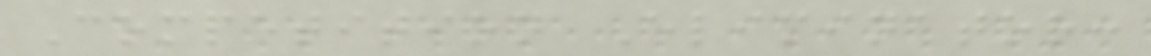Competition Eliminator:
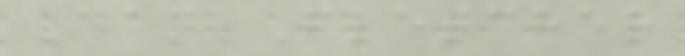Dan Fletcher
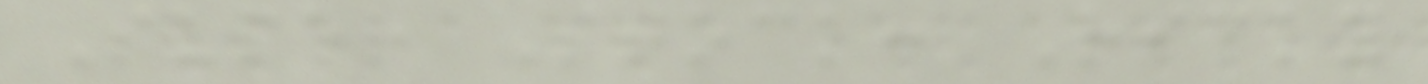Super Stock: Ricky
